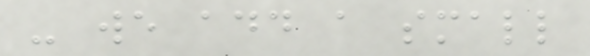- we add a small
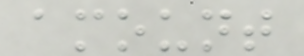amount
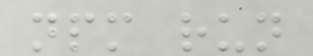npm run
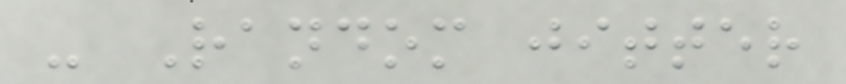- Random jitter
